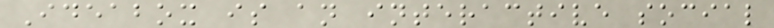Ideabox is an interactive social
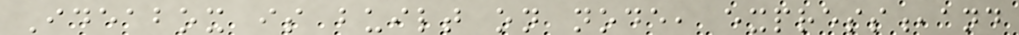Ideabox is built on node, express,and
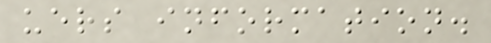uers information.
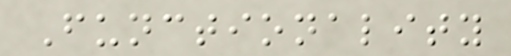Functionality
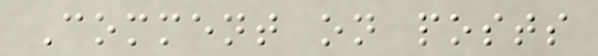Comment on posts
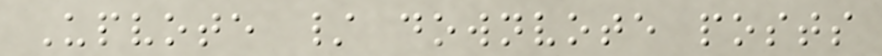Upvote / downvote posts
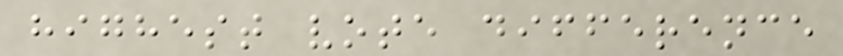highest vote difference
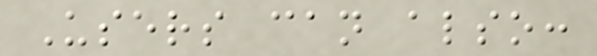Users can also:
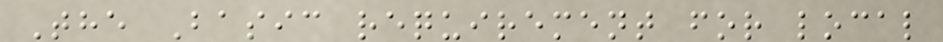The Basic requirement for local
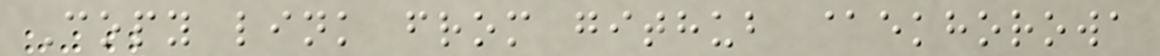Copy link from github @ekhorowa
